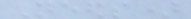Needs)
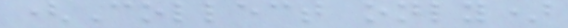(Collect only)
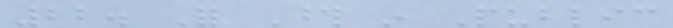22. For Those in Public
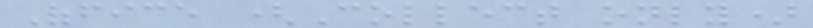Office (Collect only)
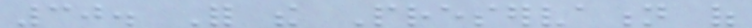30. For the Preservation of
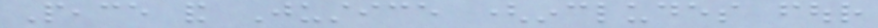Peace and Justice (includes four
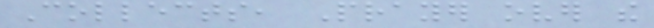Collects, Prayer over the
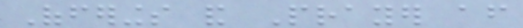Offerings and Prayer after
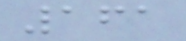161
